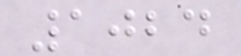1024
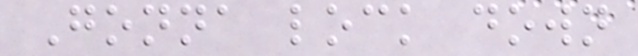Gonna lock down
